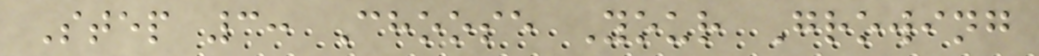Step 3: Choose Your Growing
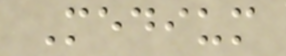Medium
